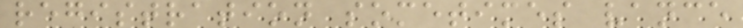registration sometimes vance
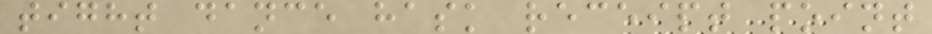tight dance hask receipt point
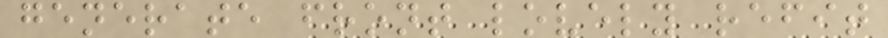generate front lovely refit
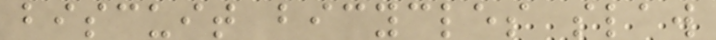biscuit bicycles slaw
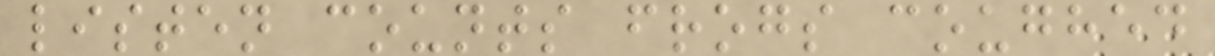listen counts frogs coughed
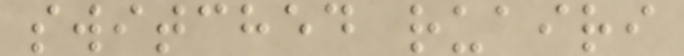switched ruairi
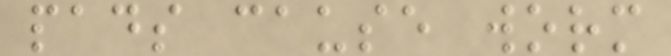pads cause worm
